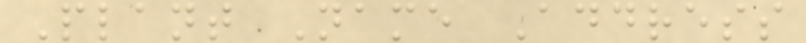Plant Name Address
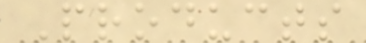Products
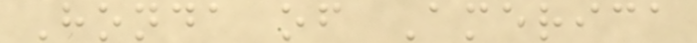Honda of America
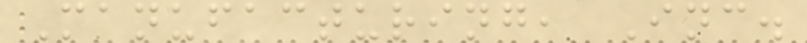Manufacturing, Inc.
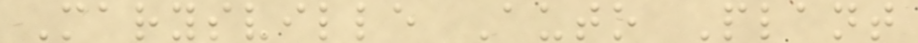Marysville Auto Plant
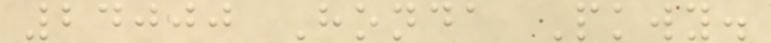24000 Honda Pkwy.
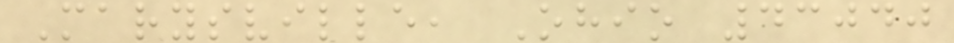Marysville, Ohio 43040
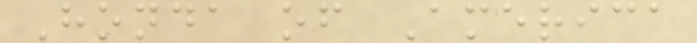Honda of America
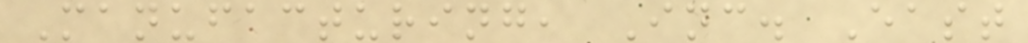Manufacturing, Inc. East
